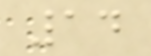14
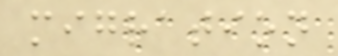migration
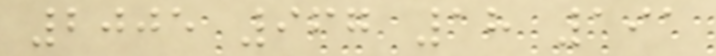2005 967 18 191
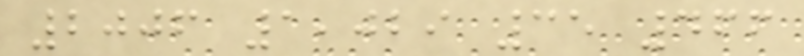2006 1,029 35 466
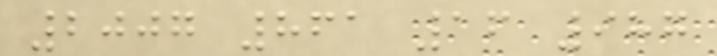2007 861 16 987
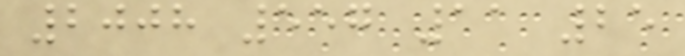2008 557 11 25
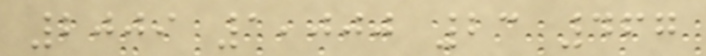2009 1,000 23 467
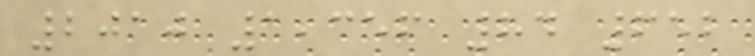2010 1,356 84 652
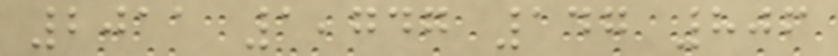2011 1,747 147 806
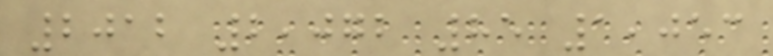2012 2,072 85 1,053
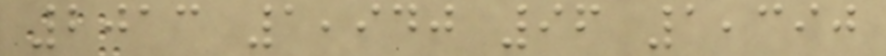2013 1,940 96 1,390
